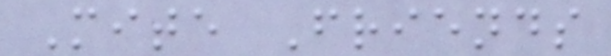Mite Friends
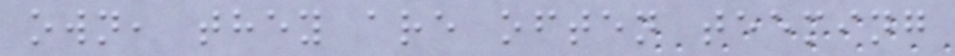own, they are often teeming
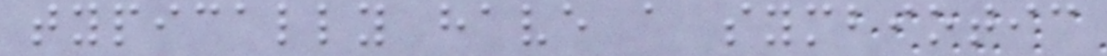typically have a symbiotic
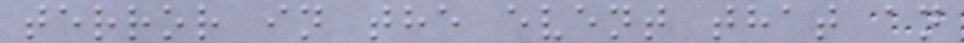terror in the event that an
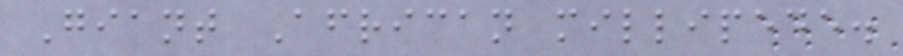Giant African millipede.
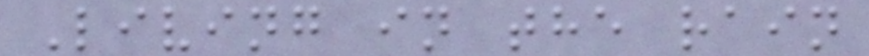Living in the rain
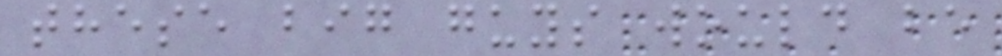these big guys would be
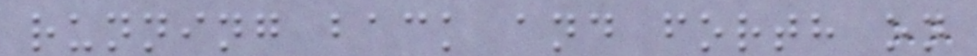running back and forth on
